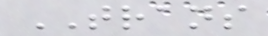TRANS
